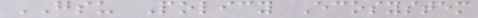GSU Policy Ecosystem
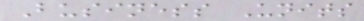Business Units
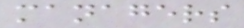managers
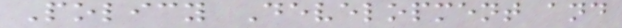Policy Development and
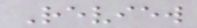Review
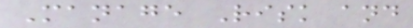Manage Risk and
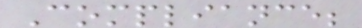Compliance;
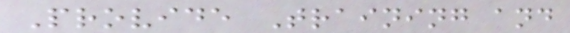Provide Training and
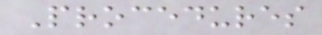Procedures
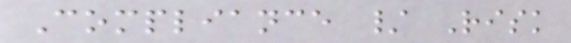Compliance / Risk
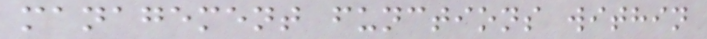management functions within
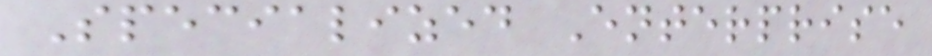Specialized Enterprise
